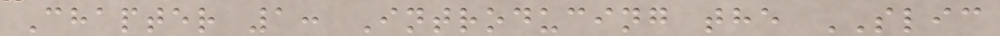Chapter 1: Introducing the SLIC
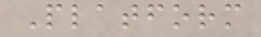Platform
